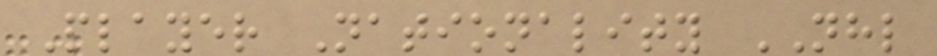Player Nationality NHL
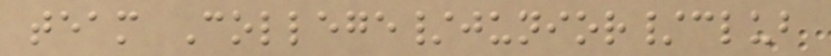team College/junior/club
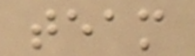team
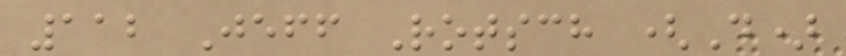112 Jeff Rotsch (D)
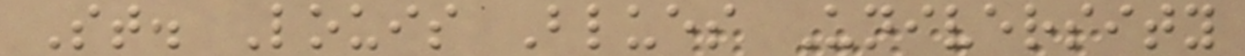St. Louis Blues University
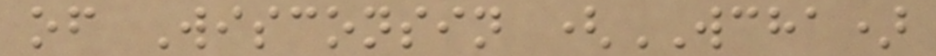of Wisconsin (WCHA)
